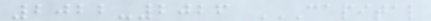2022-2026 CAPITAL
